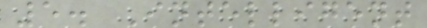5. Intelligent
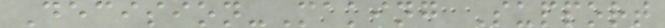Decision-Making Support
